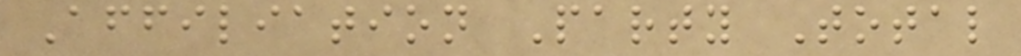Affiliation Party Total
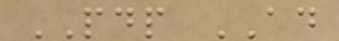PDP AD
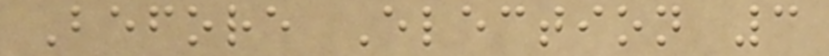Before Election 3
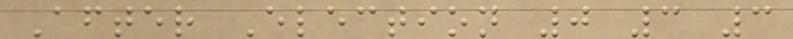After Election 0 3 3
